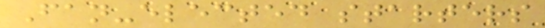Fan-elected starters
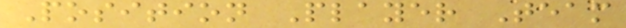Position Player Team
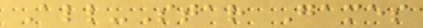All-Star Games
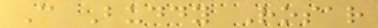C Buddy Rosar
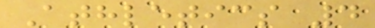Athletics 4
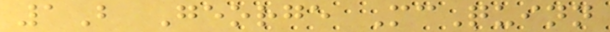1B George McQuinn
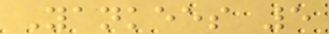Yankees 5
